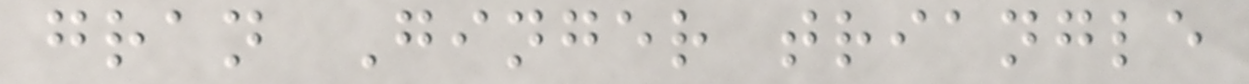gran Ginger triangle
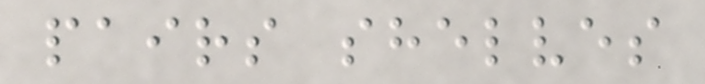pairs shelves
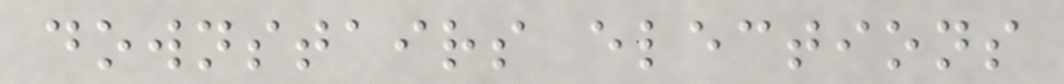downstairs elections
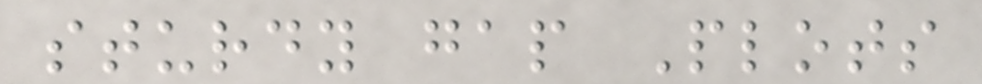sturdy gap Plots
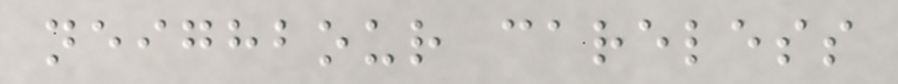neighbour careless
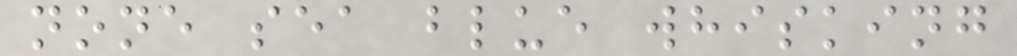none sea blue whisking
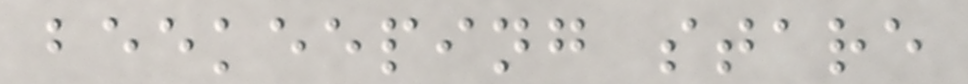beekeeping stare
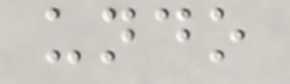undo
